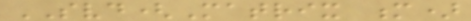SVD(Matrix m)
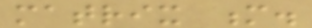matrix m.
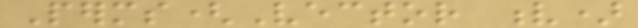Perms(Vector v)
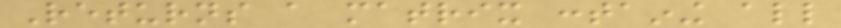Returns a matrix containing all
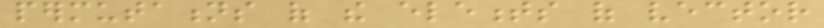permutations of the elements of vector
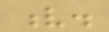v.
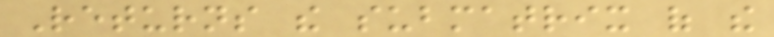Returns the submatrix of the
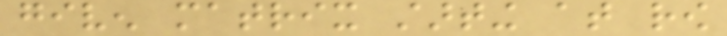given matrix starting at row
